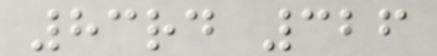83rd 326
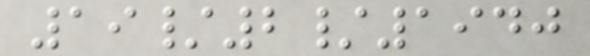19/2/1940
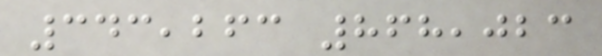343,263 868,023
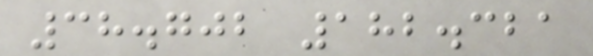38.702 182.321
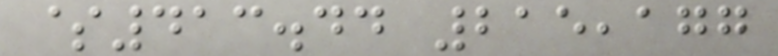$413.44 215,177
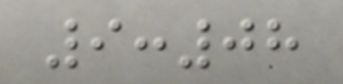9:08
